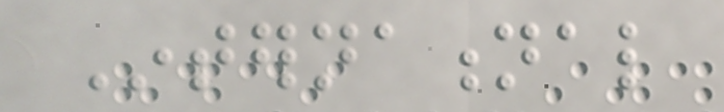International
